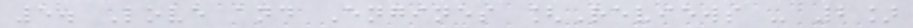5. Love and Engines [Reviews - 2]
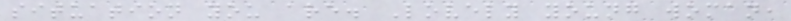situation you are. Lovely young woman,
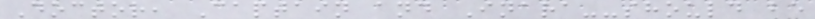Doctor, Captain and Inara--should be
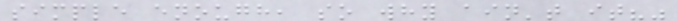simple enough, so why ain't it?"
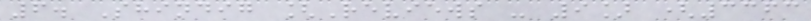6. Shindig [Reviews - 9] (3363
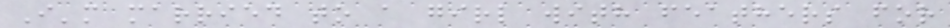I'm married to a girl with feathers for
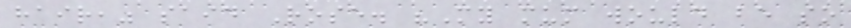hair," said Rose. "My mum would be so
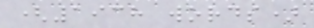(1938 words)
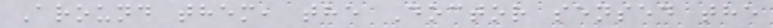Around them, the Doctor sensed the
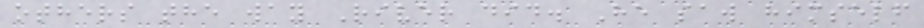others the way River did. He saw himself
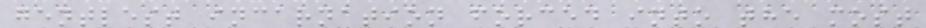gentlest incarnation forced into the most
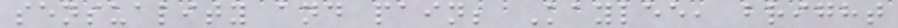sensuality and pain; Kaylee, bright
